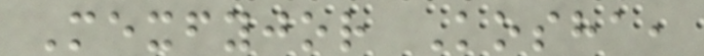Mexfyjor Kosha,
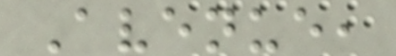Avenue,
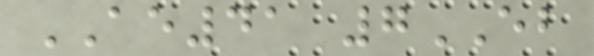AE41 7EB
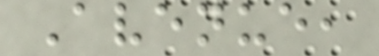Avenue,
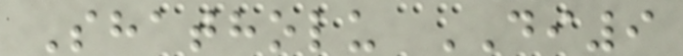Shatholu DI9
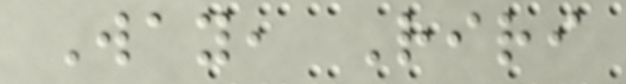Way, Riri
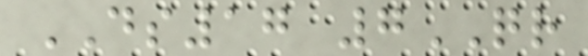DS17 7QR
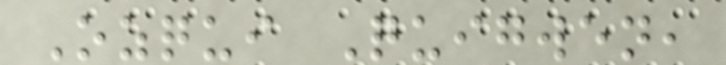Ozqui Quigwen,
